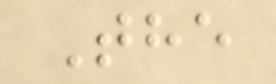The
